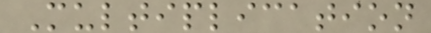Multiplication
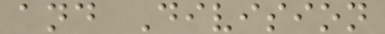and Division
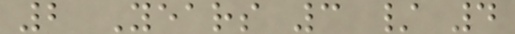2 Years 3 / 4
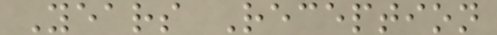Years Reception
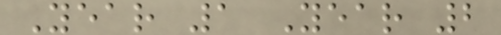Year 1 Year 2
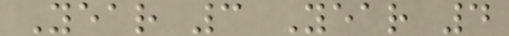Year 3 Year 4
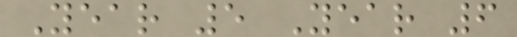Year 5 Year 6
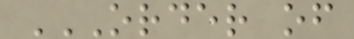ORDER OF
